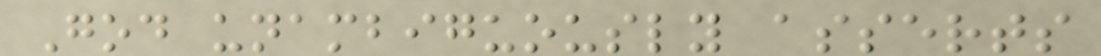God unambiguously asserts
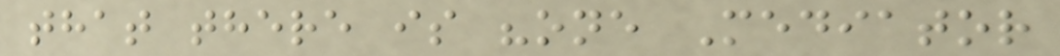that there is "one Mediator
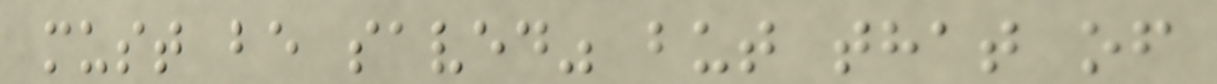must be saved" but that of
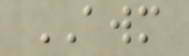AWM
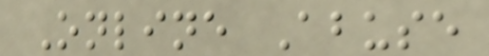Online Abuse
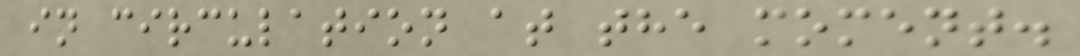in circulation at the moment.
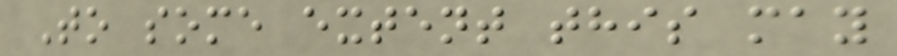To some extent this may
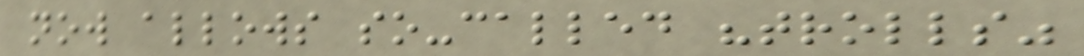now allows so-called "trolls"
